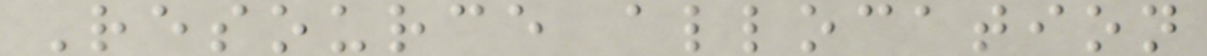Resource allocation
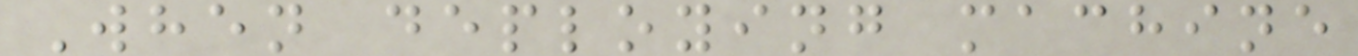When deploying machine
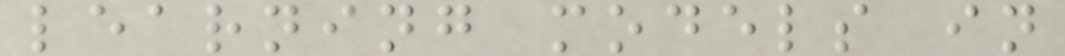learning models in
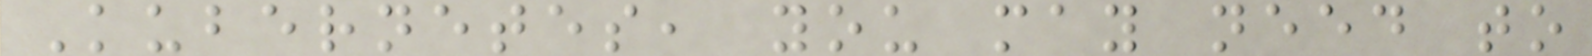Kubernetes, you may need to
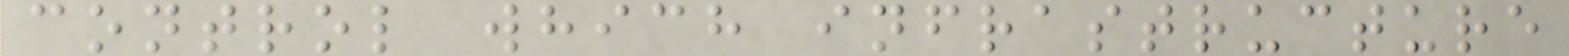control which infrastructure
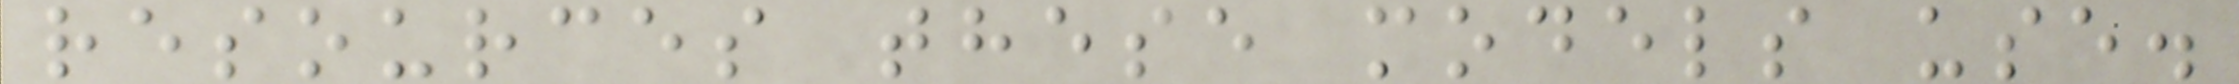resources these models use.
